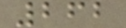262
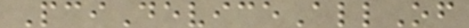PciDeviceAllOf
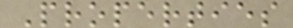Properties
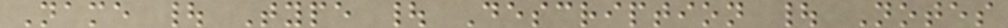Name | Type | Description | Notes
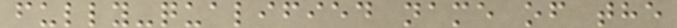fully-qualified name of the
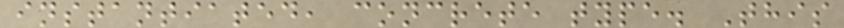instantiated, concrete type. This
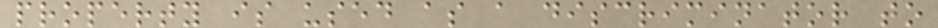property is used as a discriminator to
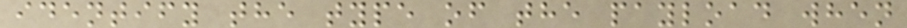identify the type of the payload when
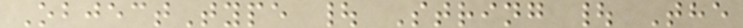ObjectType | String | The
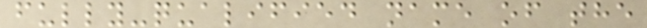fully-qualified name of the
